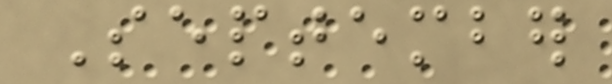September
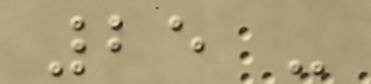25 -
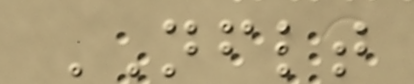NFLT
